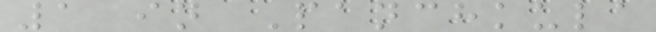1 in Panchkula
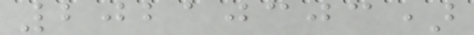20210303)
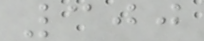300
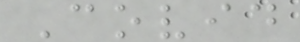Covid
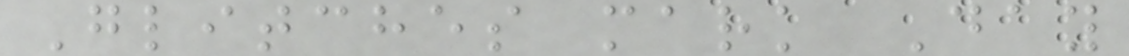Glitches mark Day
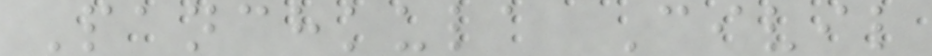Panchkula Civil
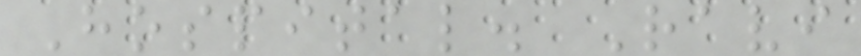Hospital. Ravi
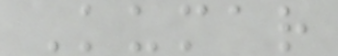Kumar
